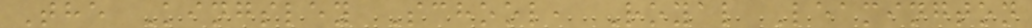The Kingsley School, Royal Leamington
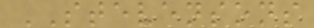STEVENSONS
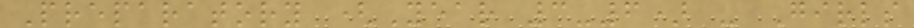Preparatory (Year 3-6) - Girls
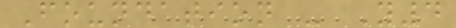Foundation - Y4
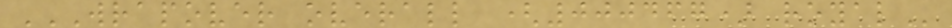WRAPOVER OVERALL (000467) ROYAL
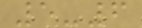5-6
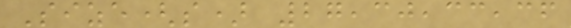Size(s) 27,30,33,36
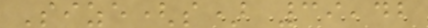Size(s) 39,42
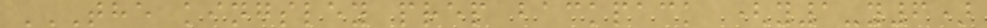THE KINGSLEY PREP BACKPACK (Y1-Y6)
